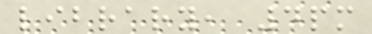library, 4pm
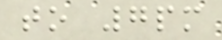to 7pm
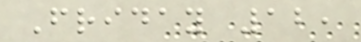Friday 12,
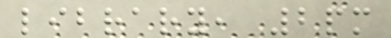library, 2pm
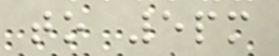to 5pm
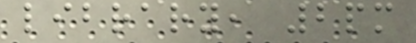library, 2pm
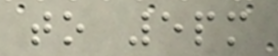to 5pm
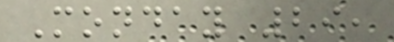Monday 29,
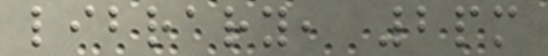library, 2pm
